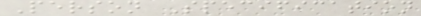Person Specification
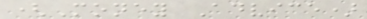(Money Advice)
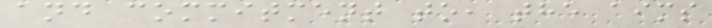and commitment to, the aims
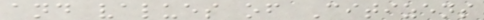and values of Citizens
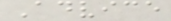Advice
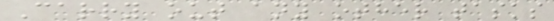Carry out any other tasks
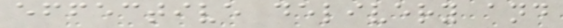effective delivery and
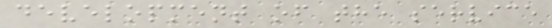development of the service
